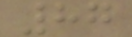87
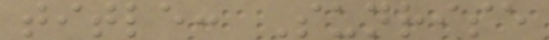title: Sunrise
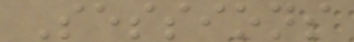Sessions
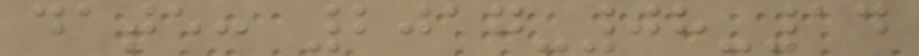date: 2017-08-14
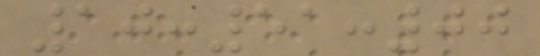10:51:00
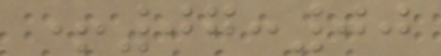+07:00
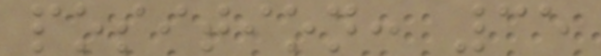position: 35
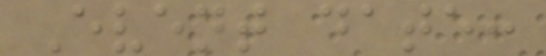Event date:
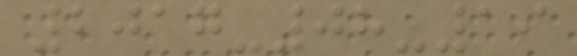2017-08-19
